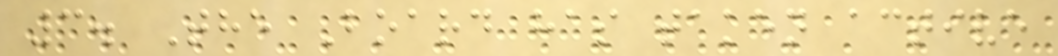3. The Board has taken active
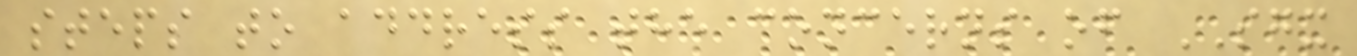steps to address the concerns of SGX
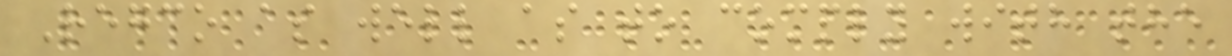Regco as well as to comply with the
